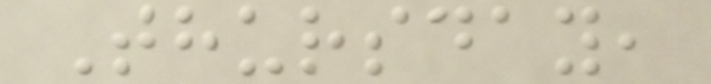Thursday,
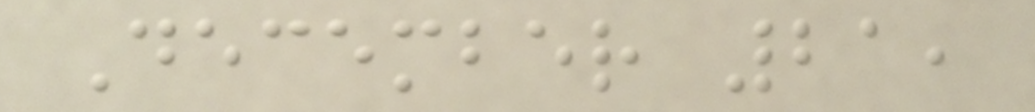December 21,
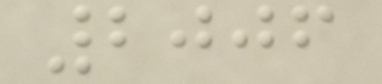2006
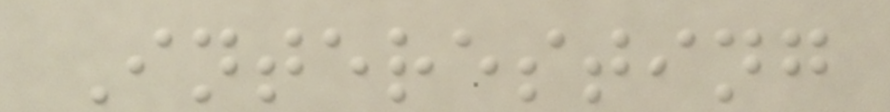Interesting
